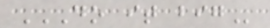DO IT BIG
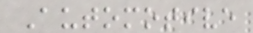Automotive
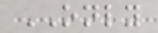ONLY
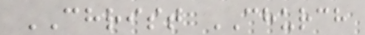CHRIST CHURCH
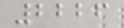2226
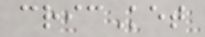cricKet
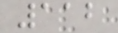112
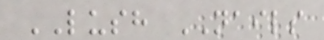LUSH NAILS
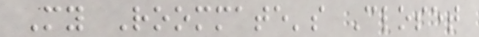My Roommate's Closet
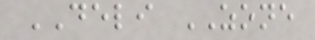DELI ZONE
